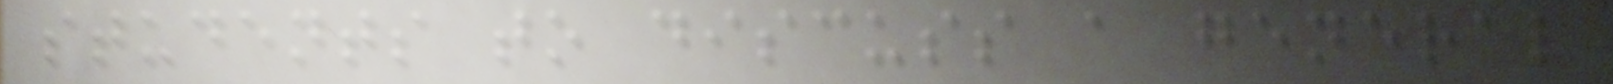students to discuss a general
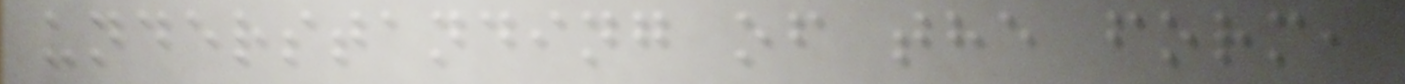understanding of the form,
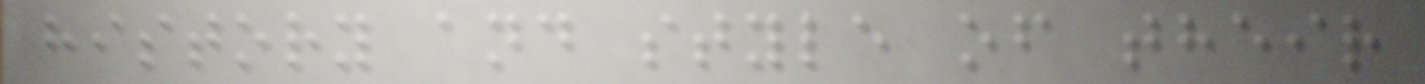history and style of their
